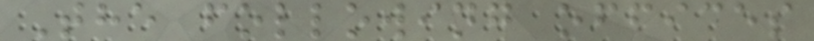The following offices
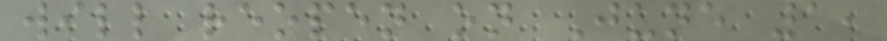will reopen on June 1,
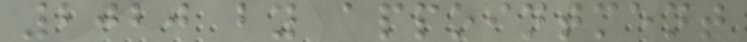2020 by appointment
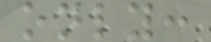only:
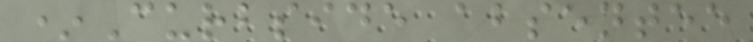*Curbside absentee
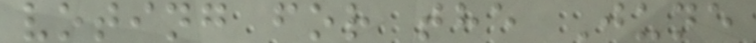voting for the June
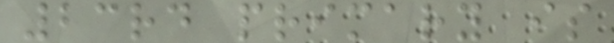23rd primary is
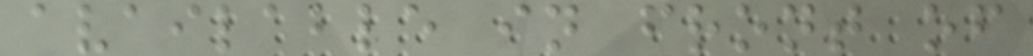available in front of
